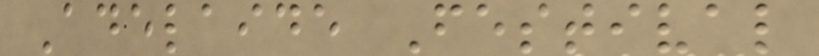Adelaide Festival
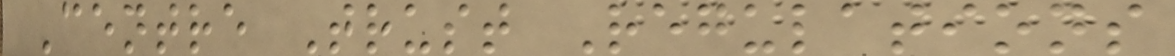Centre Trust Regulations
